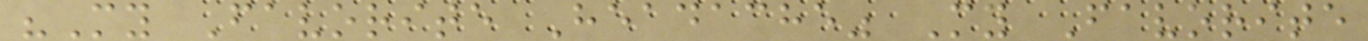"My Favorite Headache" My Favorite
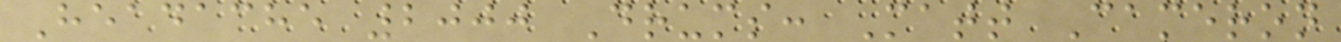Headache 2000 Drums: Matt Cameron
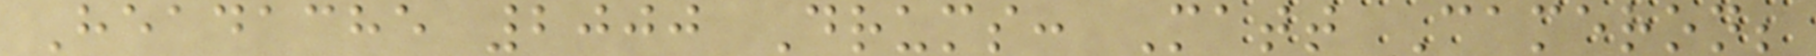Headache 2000 Drums: Matt Cameron;
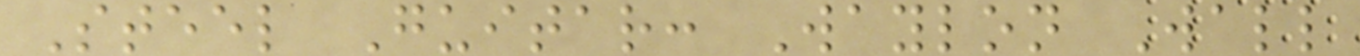Steel Guitar: Waylon Wall
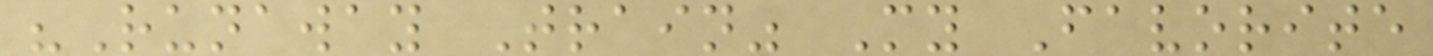"Runaway Train" My Favorite
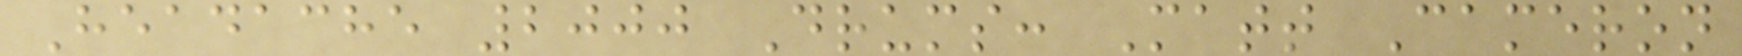Headache 2000 Drums: Matt Cameron
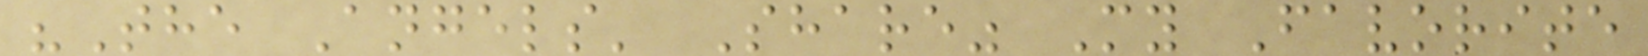"The Angels' Share" My Favorite
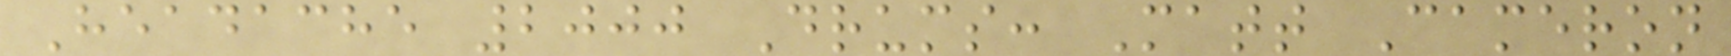Headache 2000 Drums: Matt Cameron
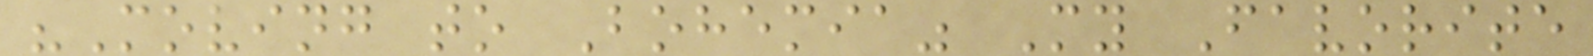"Moving to Bohemia" My Favorite
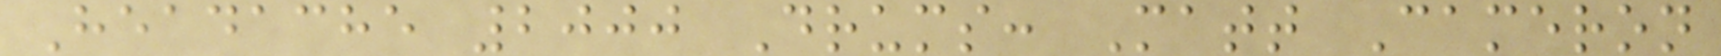Headache 2000 Drums: Matt Cameron
